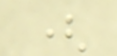(
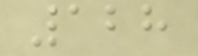128
